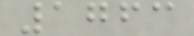1763
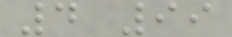4 99
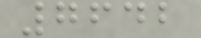7642
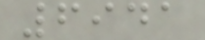6941
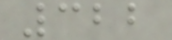322
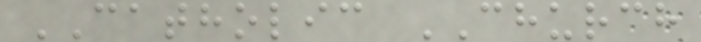CATHOLIC CHURCH
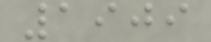1909
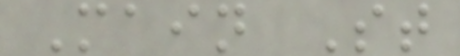Main St
